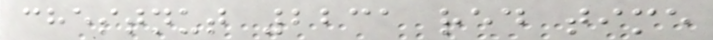chestnut 2231 red time
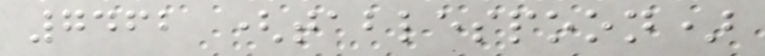7462 (tablespoon)
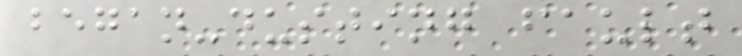began-dusting fault
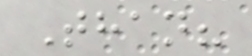Than?
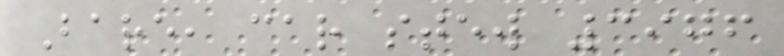Bare, car stew 3976
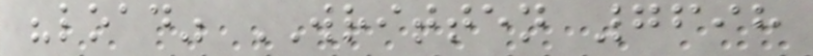"load" WRITTEN 7698
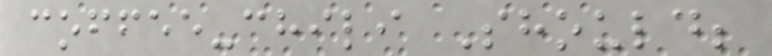coffee-chili Should;
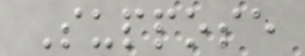Suppose
